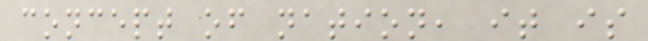concept of nation, it is
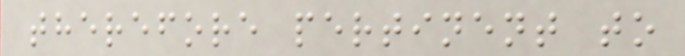therefore pertinent to
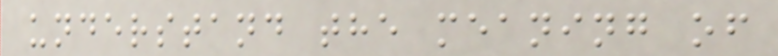understand the meaning of
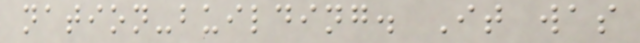nation-building. It was
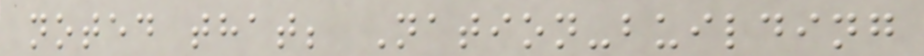noted that; Nation-building
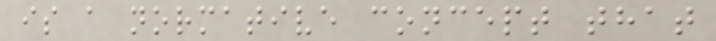is a normative concept that
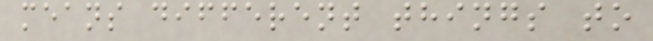means different things to
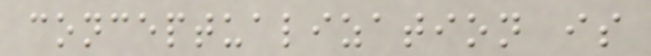conceptualization is
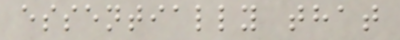essentially that
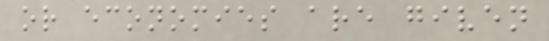or economies are given
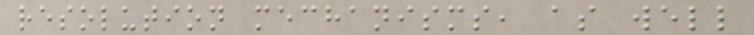resolution mechanisms, as well
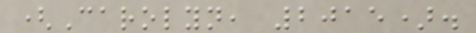(Carolyn, 2015).
